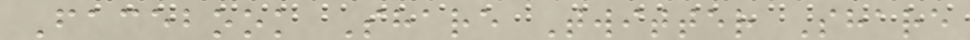Facebook Share Twitter Share
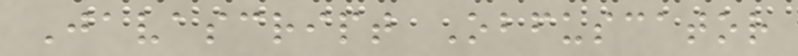Javascript Obfuscator
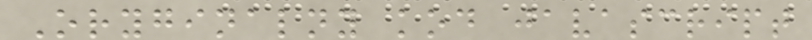Oryginalny kod javascript
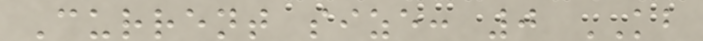Current size: 0 KB
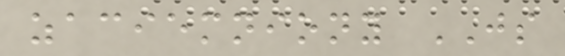zaciemniony JS
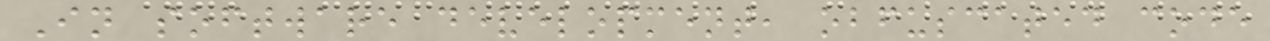In software development, obfuscated code
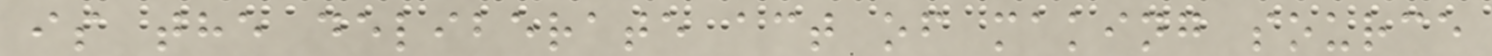is the deliberate act of making source
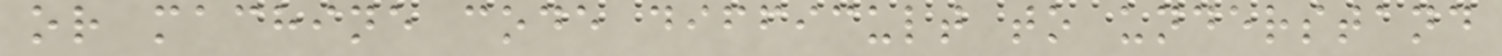or machine code difficult to understand
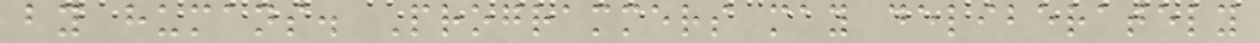by humans. Programmers may deliberately
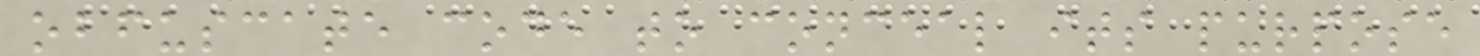obfuscate code to conceal its purpose
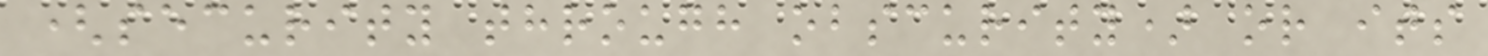(security through obscurity) or its
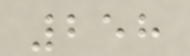258
